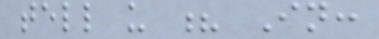tell us ? In:
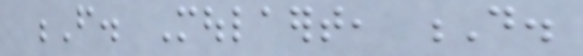F. Moulaert, D.
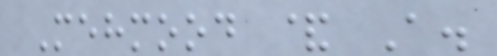Mehmood & A.
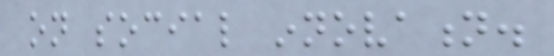on social innovation.
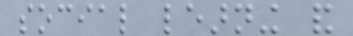social learning and
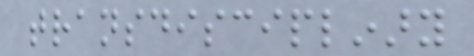transdisciplinary
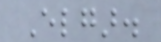Elgar.
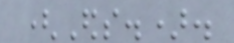(Eds.).
